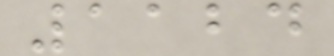1124
